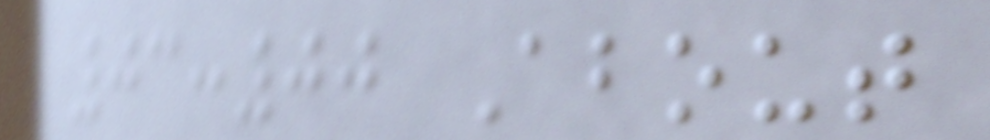03:00 About
